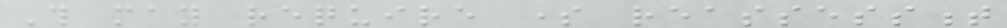This may require some reassessment
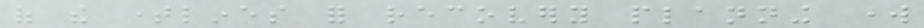of the timelines for recovery planning work
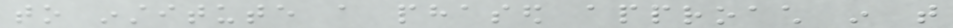to institute a phased approach in that
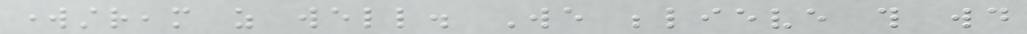workstream as well. We believe this would
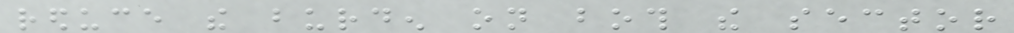reduce the burden on both the sector
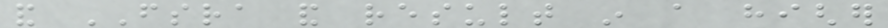and FSRA and result in a higher
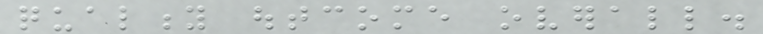quality outcome overall.
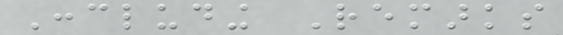Concluding Remarks
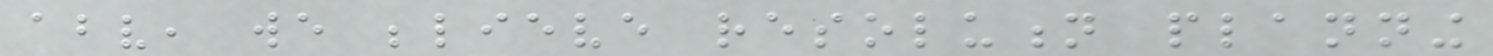above, we believe resolution planning
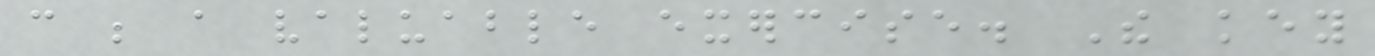can be a valuable exercise. The key
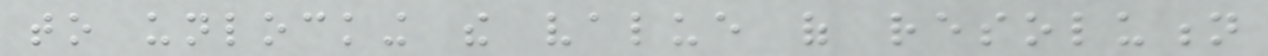to unlocking the value of resolution
